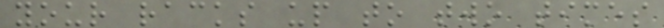your racks up to two times
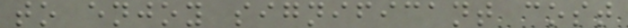to enjoy significant cost
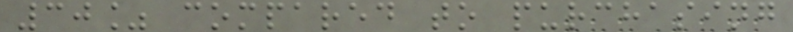30% compared to purchasing
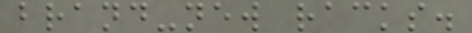brand-new racks.
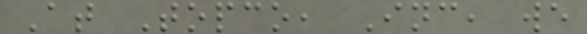At Topco, Inc, we
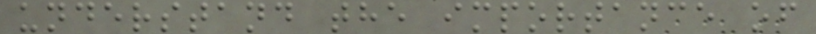understand the importance of
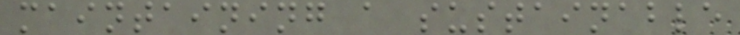maintaining a sustainable
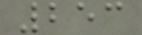253
